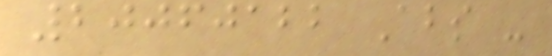20060122 Abs -
